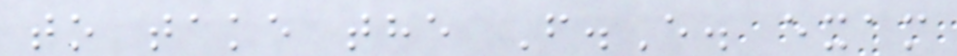to take the F.E. exam
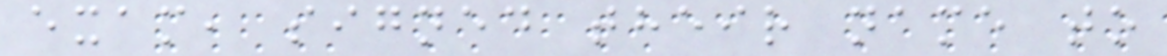exam, signed their name to
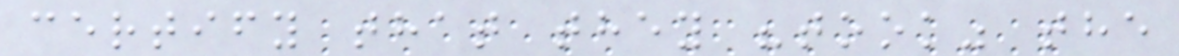certify that they "took" the
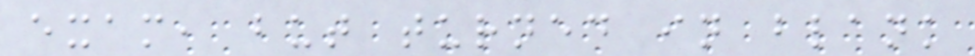exam, but turned in blank
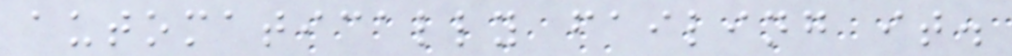automatically failing it.
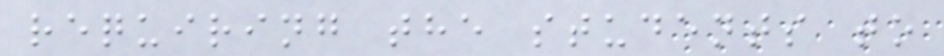requiring the students to
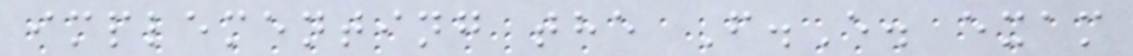implementing the F.E. exam
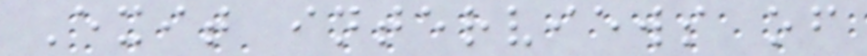Exit interviews of
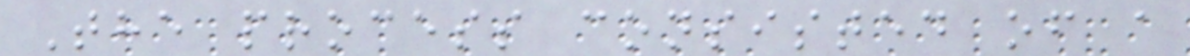The process consisted of a
